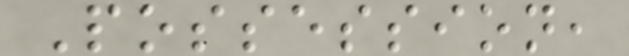Possession,
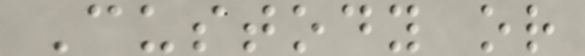Custody or
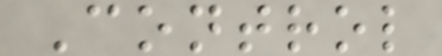Control
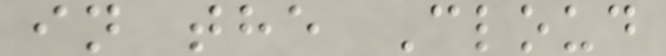in the Cloud
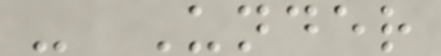- Under
